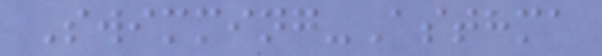Swimming-Asthma
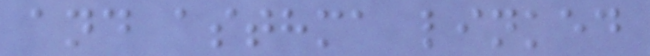and asthma linked
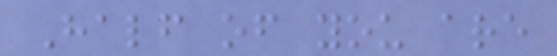Half of you are
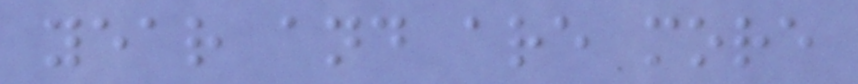year and are more
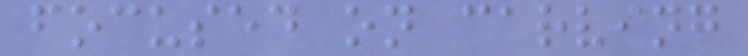focused on carving
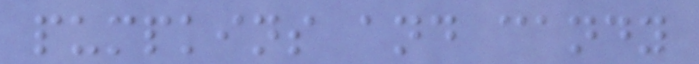pumpkins and candy
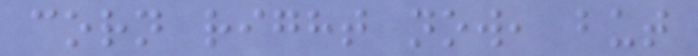corn right now, but
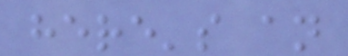here's an
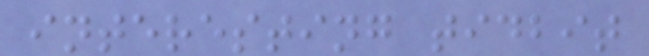interesting tidbit
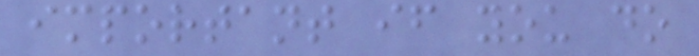important if you do
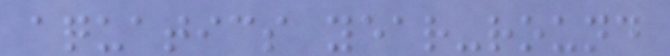aquatics year-round
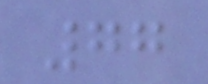77
